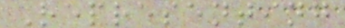Representing
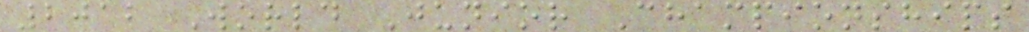2012 World Junior Championships
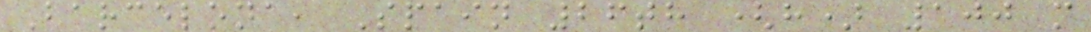Barcelona, Spain 26th (h) 100 m
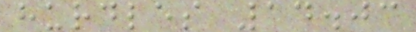hurdles 14.03
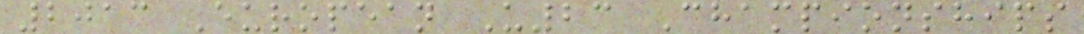2013 European U23 Championships
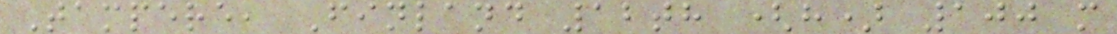Tampere, Finland 12th (h) 100 m
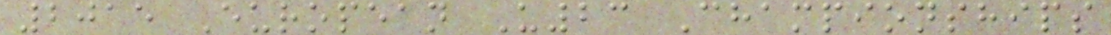2015 European U23 Championships
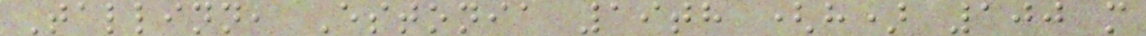Tallinn, Estonia 19th (h) 100 m
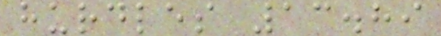hurdles 13.89
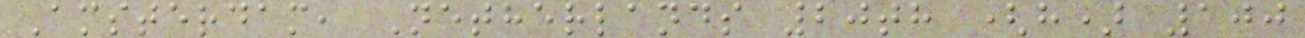Amsterdam, Netherlands 20th (h) 100
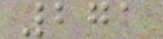271
